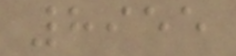8955
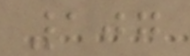107
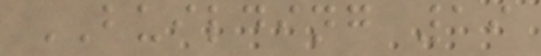BUILDING 19
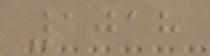1018
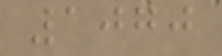1070
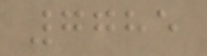7785
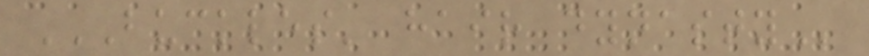BUCKLES' HAIR DYNASTY
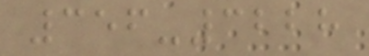356-3228
